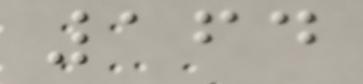164
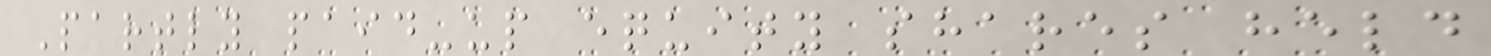Partly paid-up equity shares held
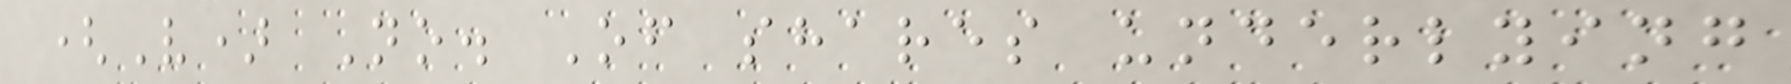(V) No. Of shares underlying
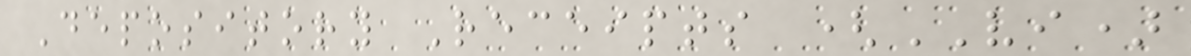Depository Receipts (VI)
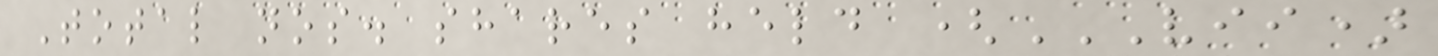Total nos. shares held (VII)
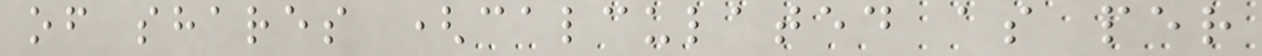of shares (calculated as per
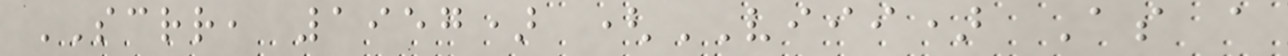SCRR, 1957) (VIII) As a
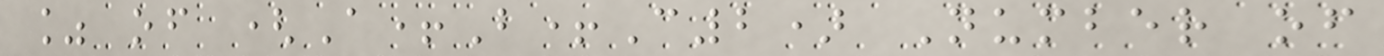% of (A+B+C2) Number of
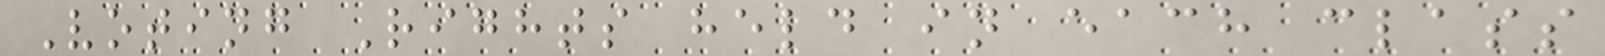Voting Rights held in each class
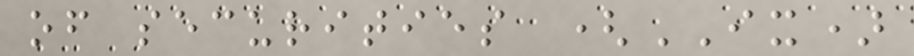of securities (IX)
